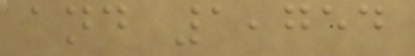and 1,754
